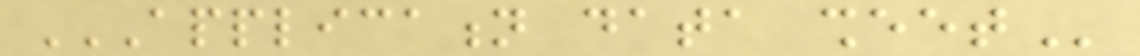APPLICATION DATA SHEET
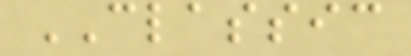CLASSIC
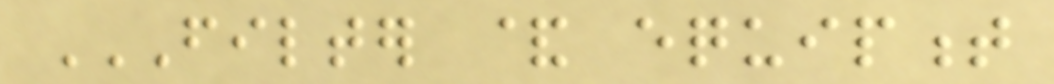FILTER & EQUIPMENT
